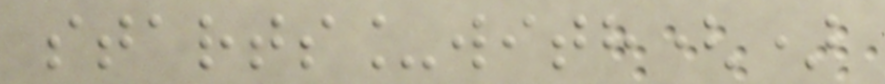starts_with()
